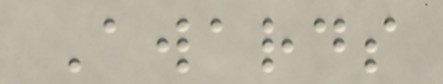Awards
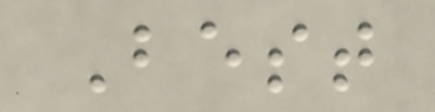Best
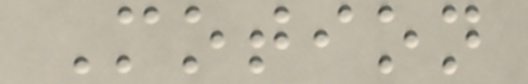Motion
